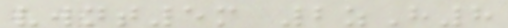vwnt5m 2zH8
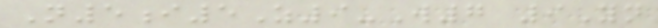N5i5Z9-W7 9Yn
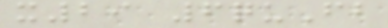x29 6quFb
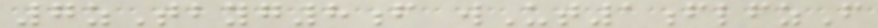7zTbyg8f wUt1flfzF
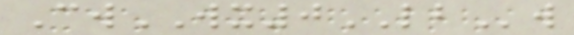CwWX0LBw
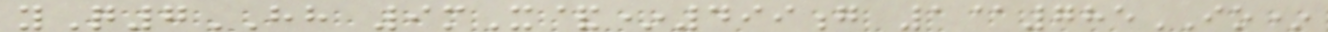yQ7HH 9mX&*499g 1@785IO*
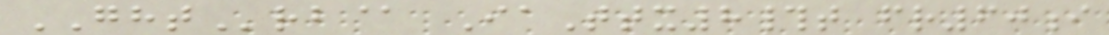GHTrb@ IaTtx8#t fr60i
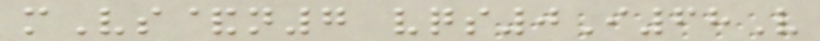mVs&n7 vqs0I68V
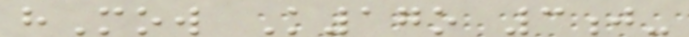hMow K17o 3j-
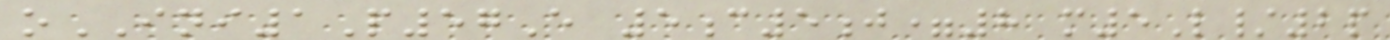oINI1P57E 5c5j=8 m5L/2p
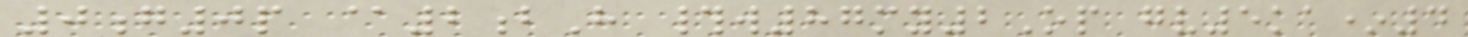0g0p @2bH #w87my2Op gv5ka*4
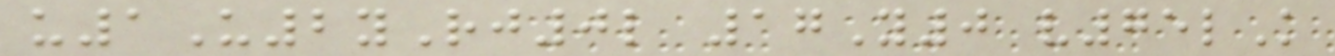u1U2yRj0l 17Y0 v75lK
